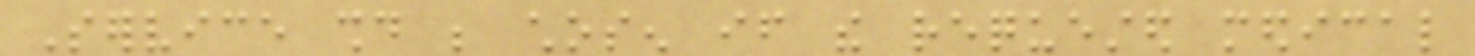Service should be chosen if the requested medical
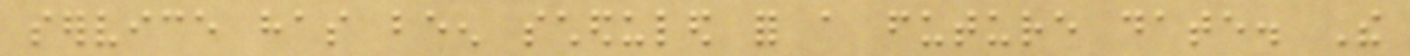service has been scheduled for a future date. The
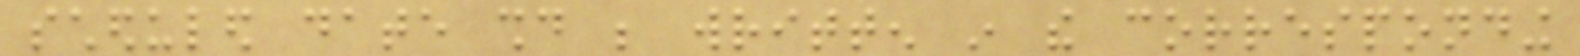scheduled date should be written in the corresponding
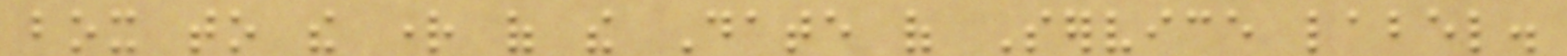box to the right of the Date of Service label.
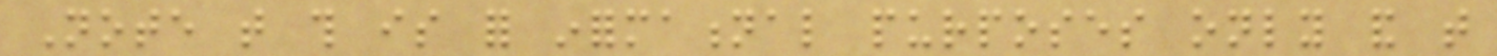Note that this is for informational purposes only and that
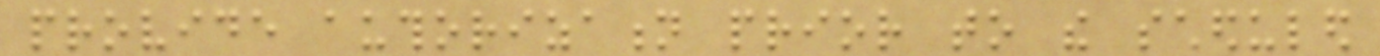provide authorization prior to the scheduled
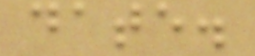date.
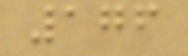176
